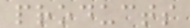products
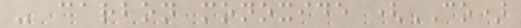- carbon monoxide (CO)
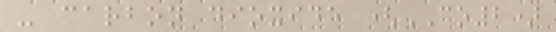- carbon dioxide (CO2)
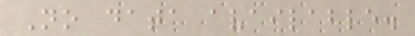No data available.
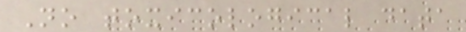No toxicological data
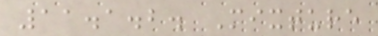11.1.2. Mixture
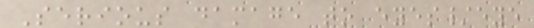Serious damage to eyes/eye
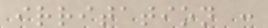irritation :
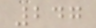247
